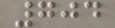704
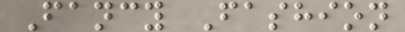Fancy Fashion
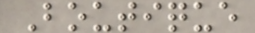Boutique
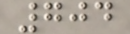704
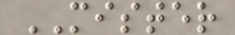MISTER
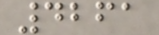4261
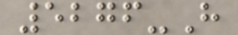5276-H
